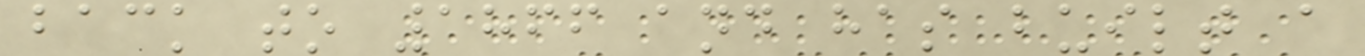back to 1866 and has built a
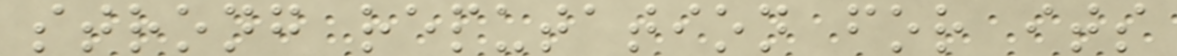strong reputation for its
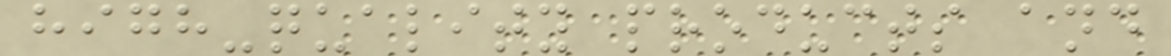high-quality products and
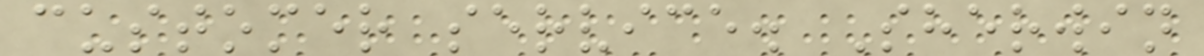customer service. Sherwin
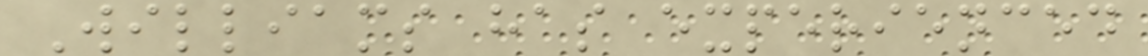Williams has experienced
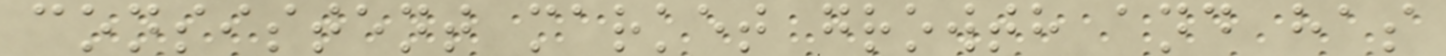consistent market growth and has
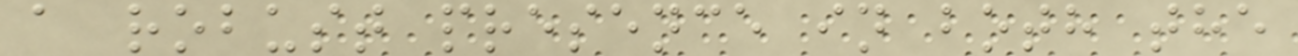a robust presence in both the
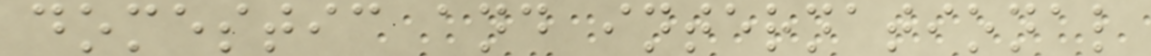domestic and international
